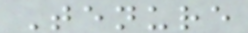Tenure
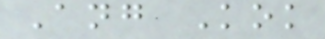Ang Kok
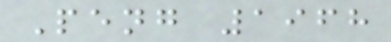Peng 1968
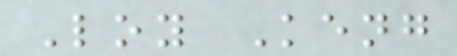Loy Keng
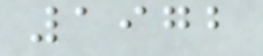1972
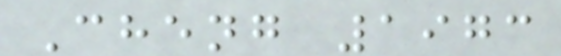Cheng 1973
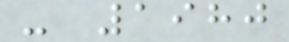- 1980
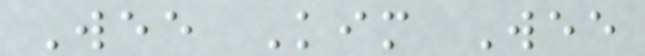Wee Kim Wee
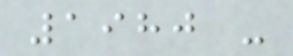1980 -
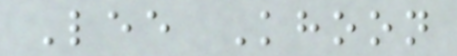Lee Khoon
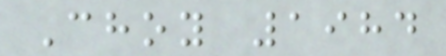Choy 1984
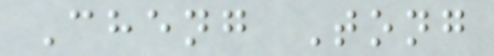Cheng Tong
